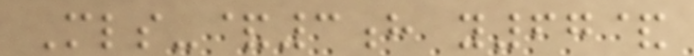Mls-&3h y67&
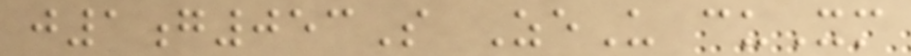j1g053S ZeU cuXm
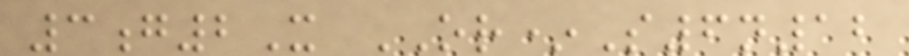3g2X OR*S6n12
